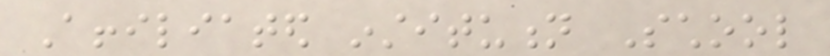Affiliated institution School
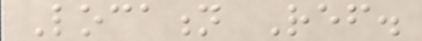Location Ref.
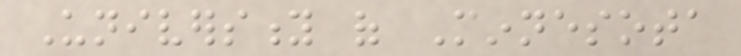University of Minnesota
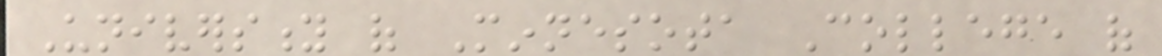University of Minnesota College of
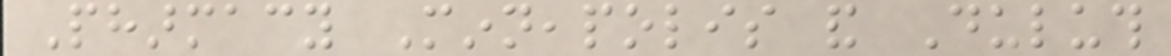Pharmacy Minneapolis and Duluth
